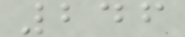246
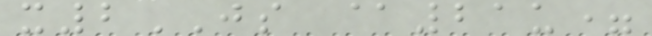x2JS @21u=
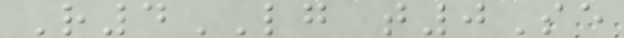R4LG t0Se
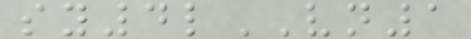sy4lVN1
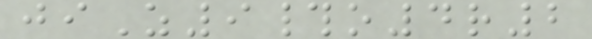jiZ9#o4r2
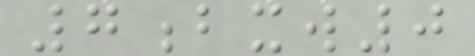7bxw0
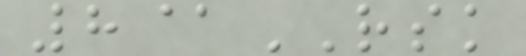8@RSK
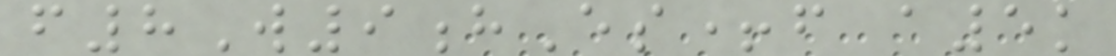f8W9hEs+f a5k
